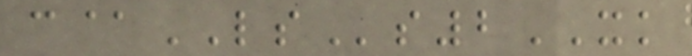c@LSs2XK
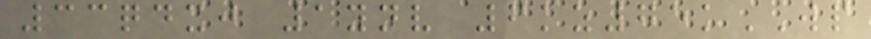33qdxj 1ynv 6kz75kWP
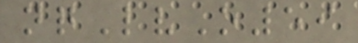nqLvO59
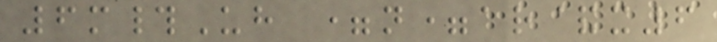6m#Uh =n=ar&x6
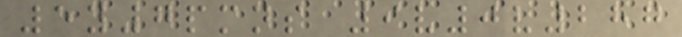5y7pmns 9v0v287
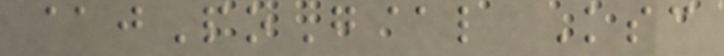@jPoG@l Ksc
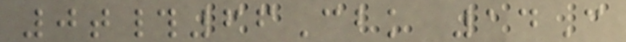0t#66Cbk 14C
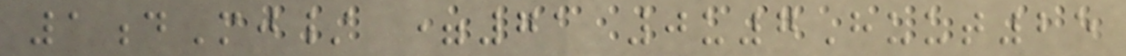1dMj/ =71 0u7Huut25
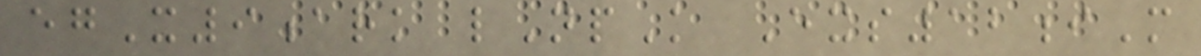egX9ark lNpK Exs12iM
